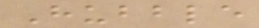Hubble
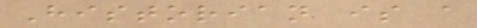Historian is a
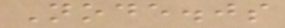Node.js
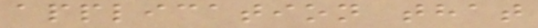application that
